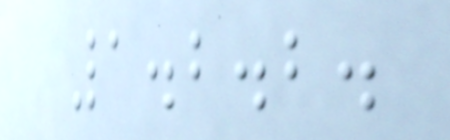1.2.2.
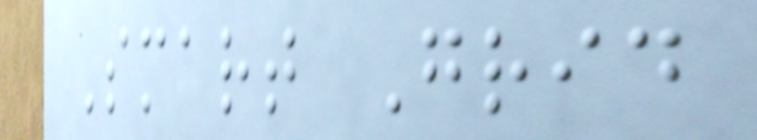Smart Grid
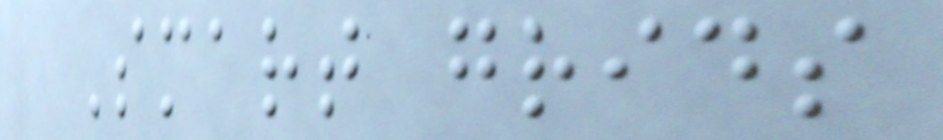Smart grids
